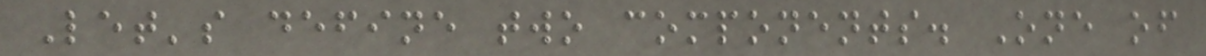Let's define two components. One of
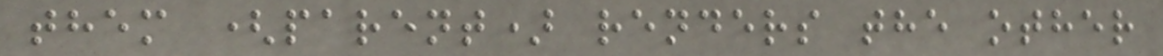them (parent) renders the other
